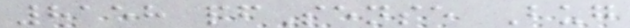8158 pfSense Bug
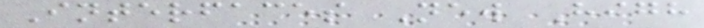Interfaces New High
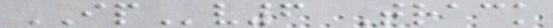IPv6 Track
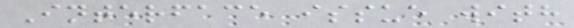Interface issue with
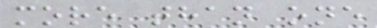more than one
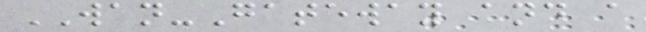WAN-Gateway and a
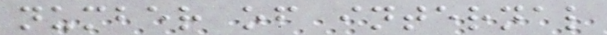number of internal
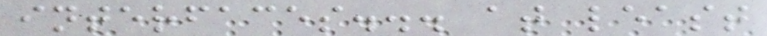interfaces... at least
